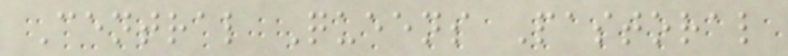Central Queens Pastoral
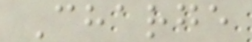Charge
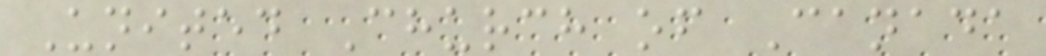United Church of Canada
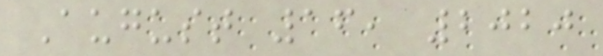August 16, 2020
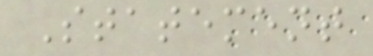Statement
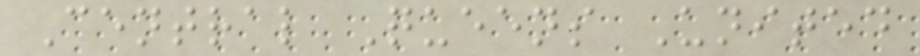Central Queens United
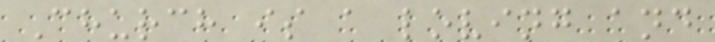Church is a loving and
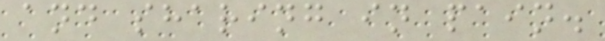and sharing in pain.
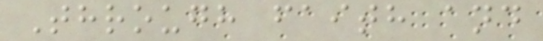Through faith and
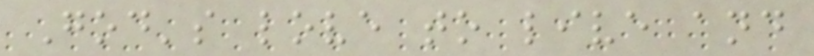God's love to live and
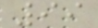99
